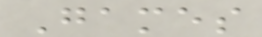Games
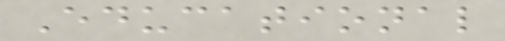Educational
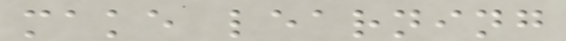make learning
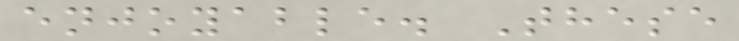enjoyable. These
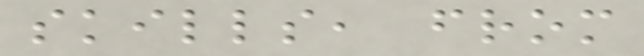skills, from
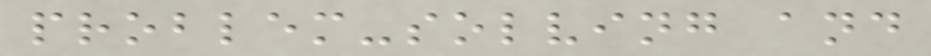problem-solving and
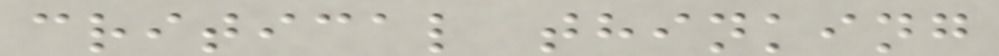critical thinking
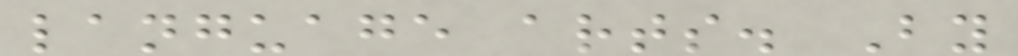language arts. By
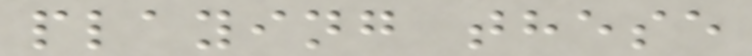playing these
